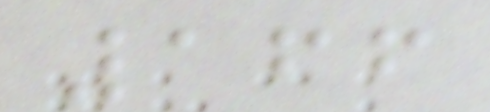166
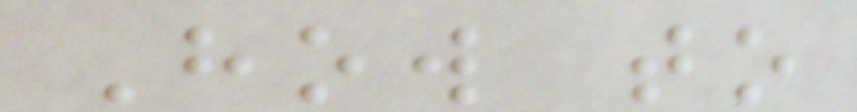How to
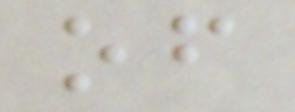of
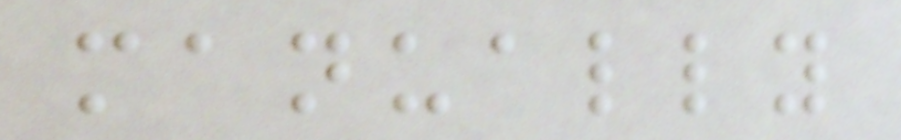manually
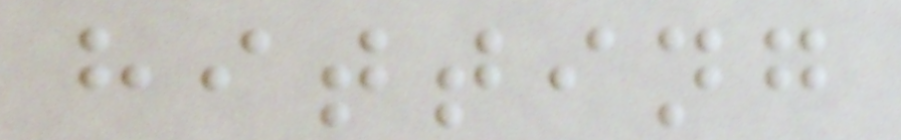hitting
